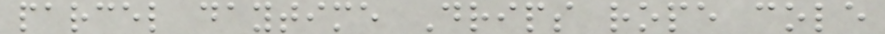parcel daytime Drips rope cole
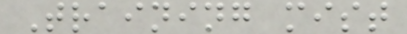Training mist
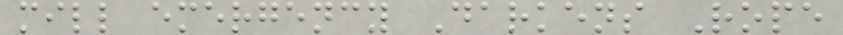mill emergency Darkens Rope
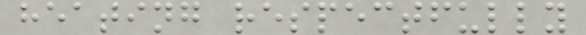heating respectfully
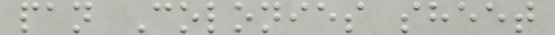pan Colonies sheet
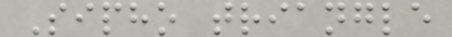Sipho triangle
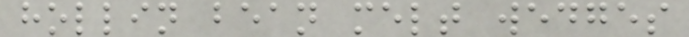hollin bean melt wedges
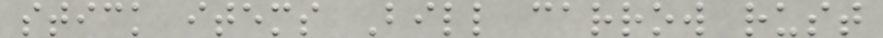stick items Bill carrow rust
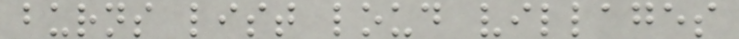burns list loud villages
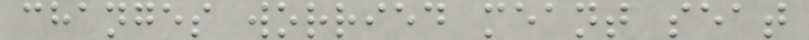changes worried meant seat
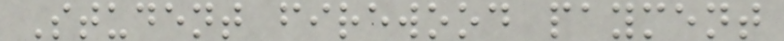Student firewood payment
